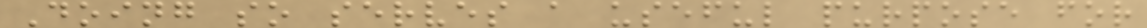Doing so serves a useful purpose for
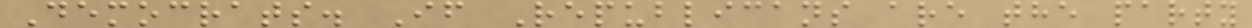Democrats. If Republicans are the party
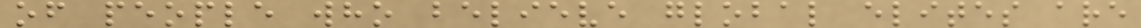of people who believe global elites are
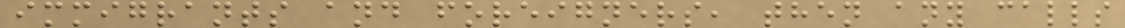immigrants and foreigners, then any calls
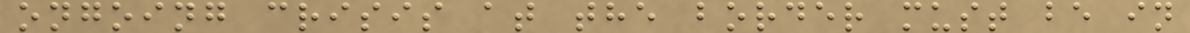ongoing crisis at the border must be in
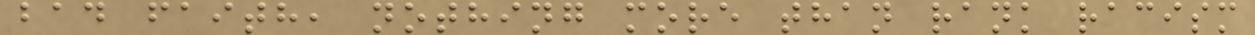bad faith, nothing more than rank racism
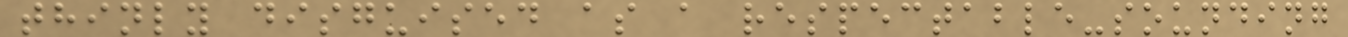thinly disguised as a respectable-sounding
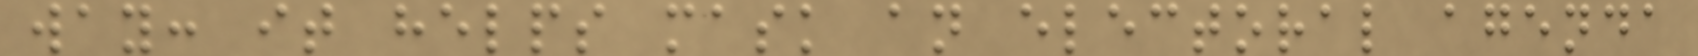way: it helps mask an electoral agenda
